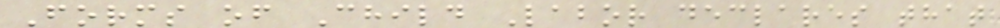Forms of Child Labor declares that
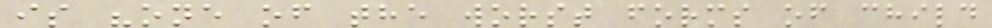is "one of the worst forms of child
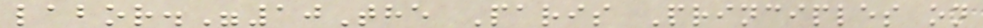labor."10The Paris Principles on
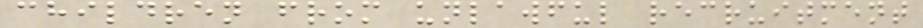children from unlawful recruitment
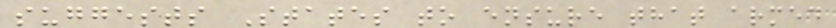suggests States to ensure that armed
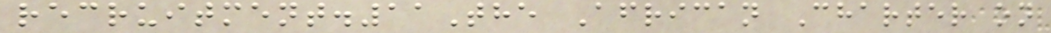recruitment.11The African Charter on
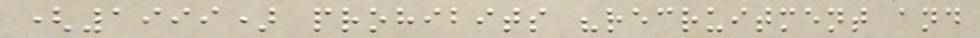(1999) prohibits "recruitment and
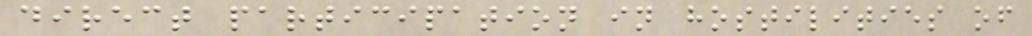direct participation in hostilities of
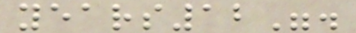years12".
